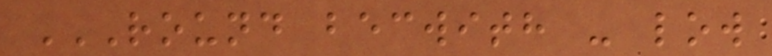ROUND BECWITH - LOW
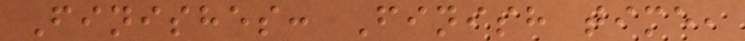Finishes: Finish time,
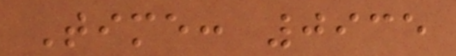Time: 0935
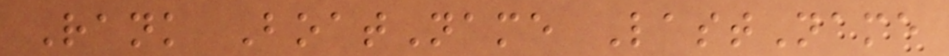Rank BoatName LastName
